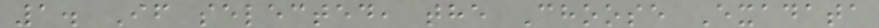1. If selected, the Choose Exadata
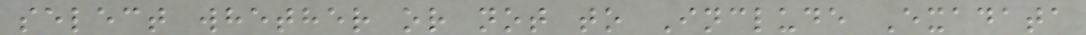select whether or not to Include Exadata
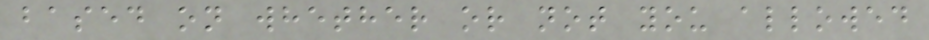based on whether or not you allowed
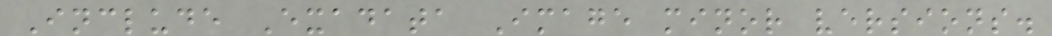Include Exadata Image minor versions.
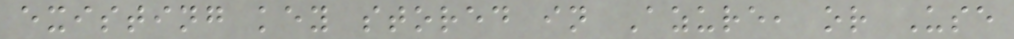existing key stored in Azure, or Use
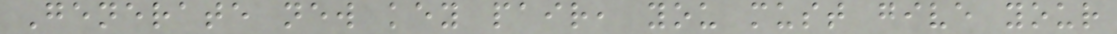Generate new key pair, you must give your
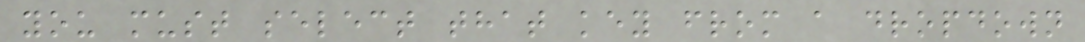you must select that key from a dropdown
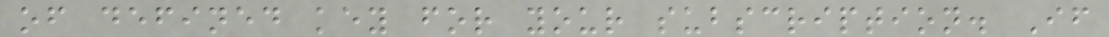of defined key for your subscription. If
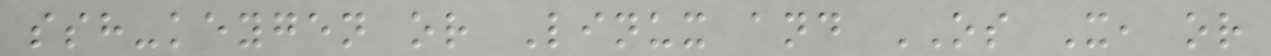ssh-keygen or Linux and OS X, or
